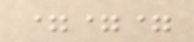===
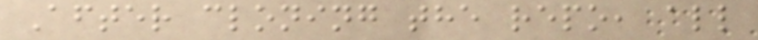After cloning the repo, all
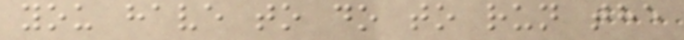you have to do to run the
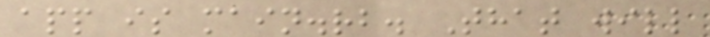app is main.rb. That will
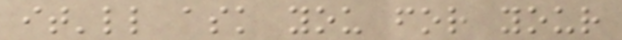it'll ask you for your
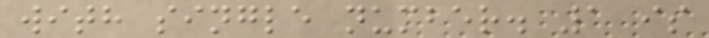with single number. 1 is
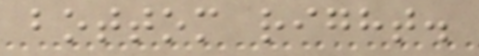bottom right.
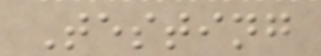Testing
